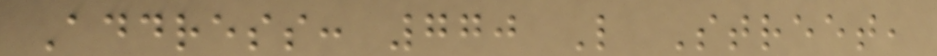Address: 770 L Street,
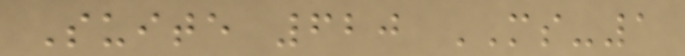Suite 620 MS-1
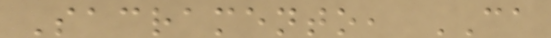Sacramento, CA
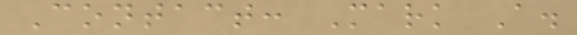Contact: Mark A.
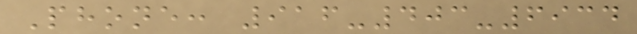Phone: 916-403-6934
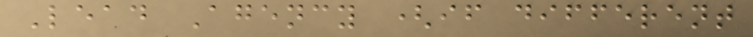Lead Agency (if different
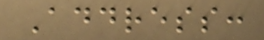Address:
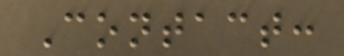Contact:
